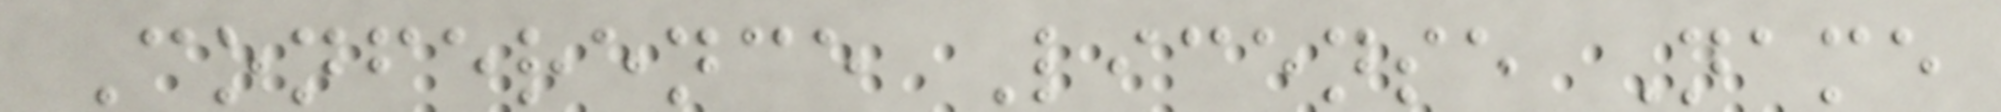Conference License Name
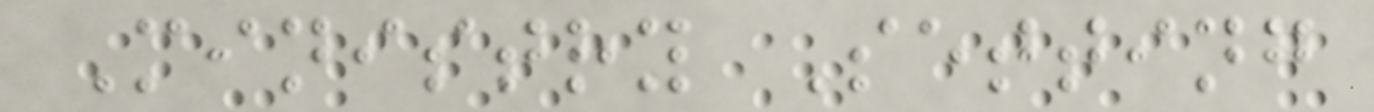Ministry Setting
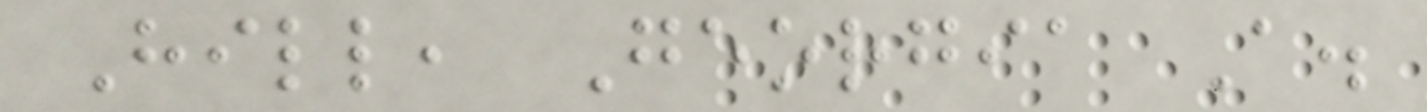Hill, Georgia A.
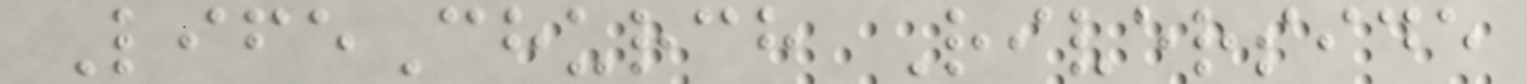LifeChurch Riverside
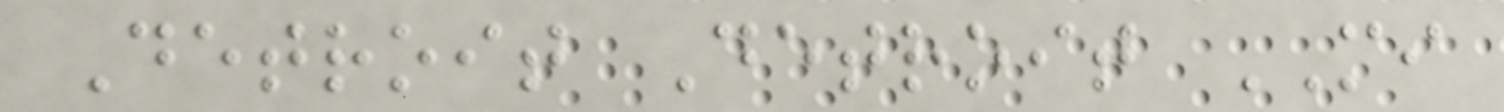Detroit Detroit MI
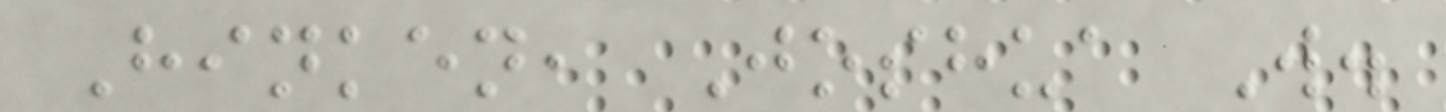Hinken, Joshua W.
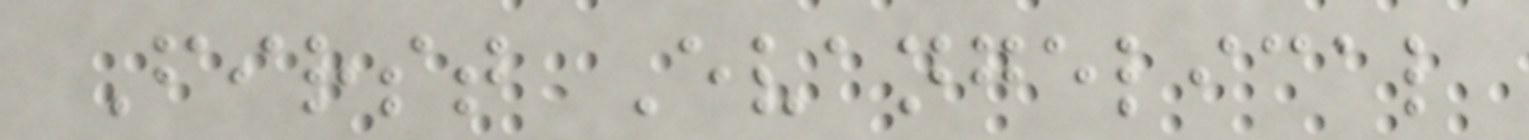First Evangelical
